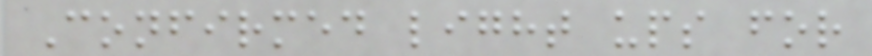Confirmed light ups for
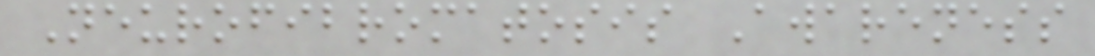Neurofibromatosis Awareness
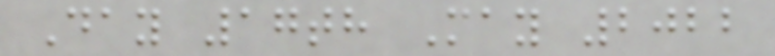Day 17th May 2022
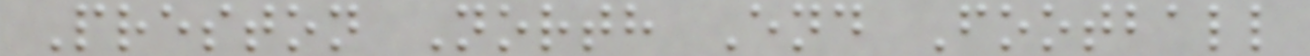Preston North End Football
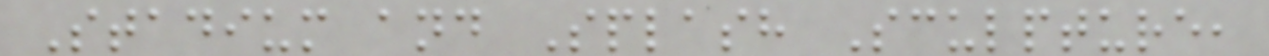Stadium and Splash Sculpture,
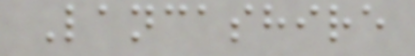Lancashire
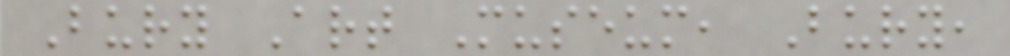Bury Art Museum, Bury,
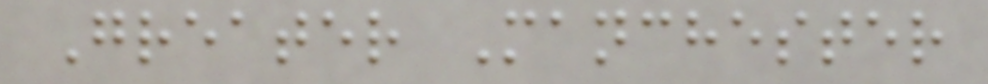Greater Manchester
